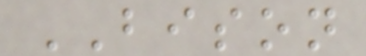BISON
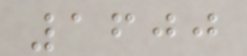1600
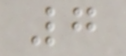7
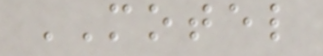MOTEL
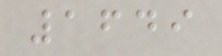1649
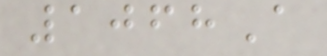1068A
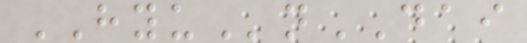HYUnDAI
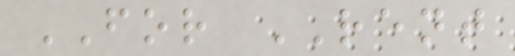FOR RENT
